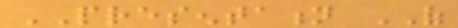PRESENTATION OF
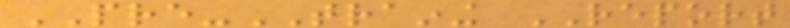PRE-TRAINING REPORT
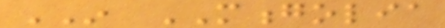IN MONGOLIA
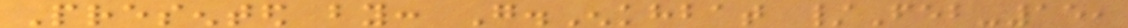Presented by: G.Enkhbat /Feb-15,
